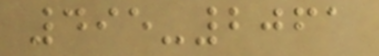495-2061
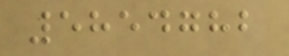5854782
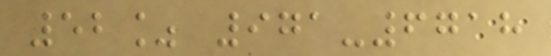52% 971-6718
